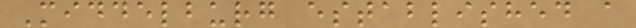Middelburg established a
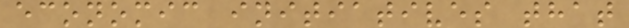economic initiatives that
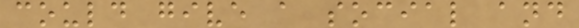could give a social and
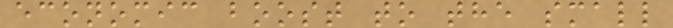economic boost to the small
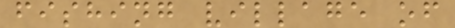fishing village of
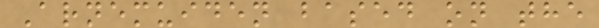Arnemuiden based on the
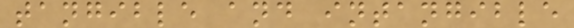tangible and intangible
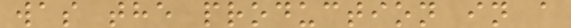was the production in a
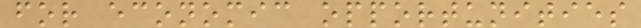for economic opportunities
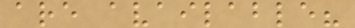are available?
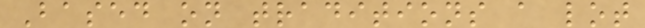Based on traditions a lot
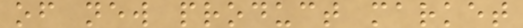of new product market
